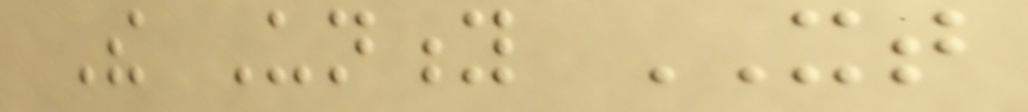The Unity XT
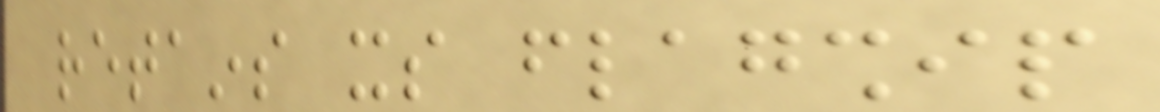retains its flagship
